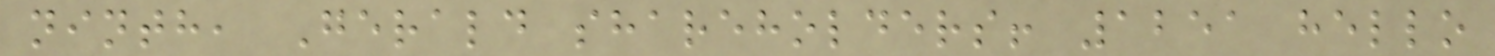ninth, Gerald shareholders! 1251 hello
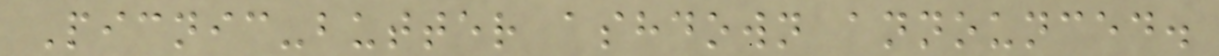Picnic-butter ashdown announced.
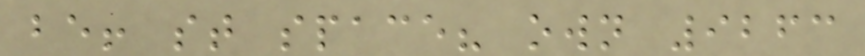be! st space? own 9263
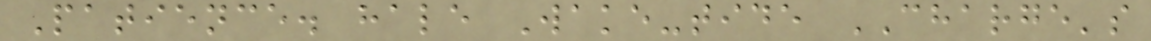Patience. hale Wake-tide CHARGE's
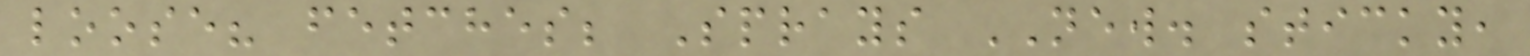loose? fetches; Sprays NEW. sticky,
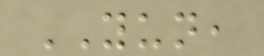YUN,
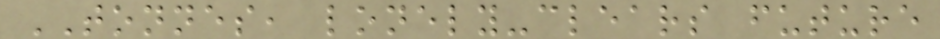TONNES, lonely-clears future
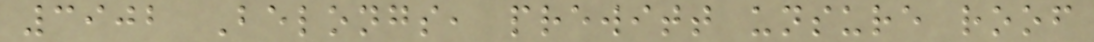3902 Belongs, prewitt unsure roof
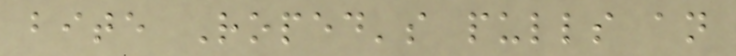bite Roped's pulls an
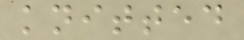knitted
